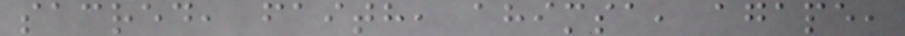sacred, faith, ahimsa, agape,
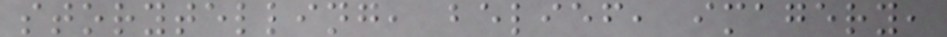storytelling, belief, imagery,
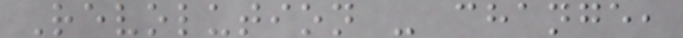Revolution - change,
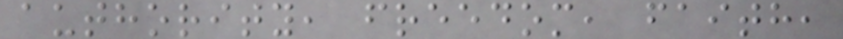authority, freedom, faith,
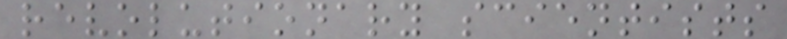revolutionary scientists
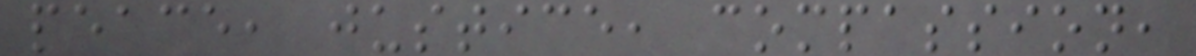peace, justice, compassion,
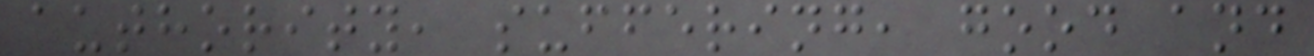authority, suffering, good and
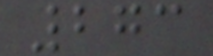273
